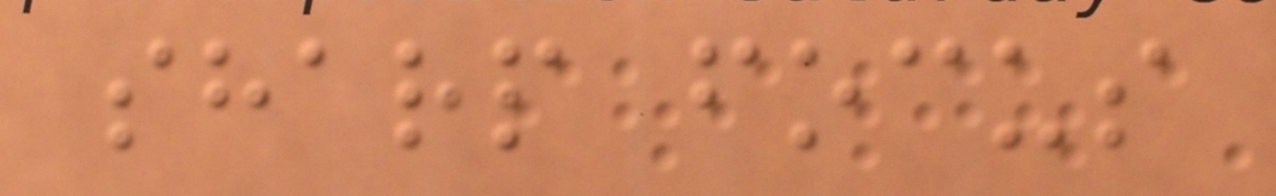sharp focus
